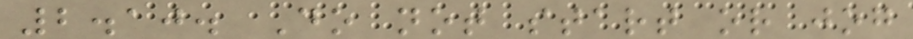2.10. Do not start or jog
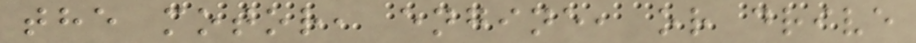the motor, engine, or drive
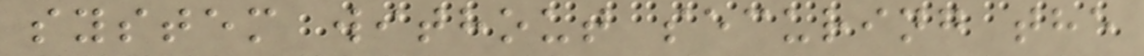system without securing the
